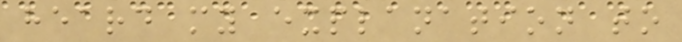heard my explanation to
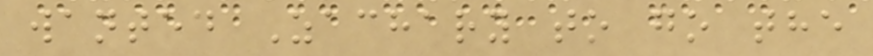wanted Zachary to go the
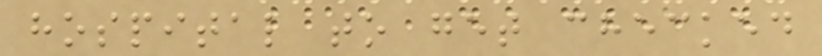hospital to get checked
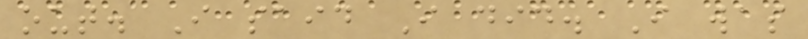out. I said I did. I was
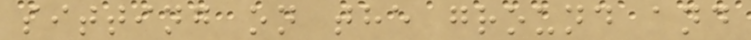sitting on the ground and
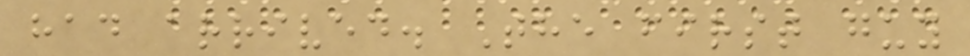had arrived. The first guy
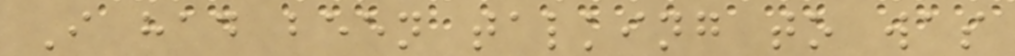I had been talking to was
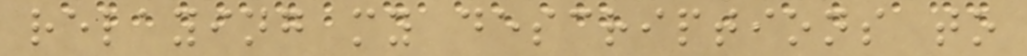relaying my descriptions to
